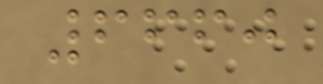6660
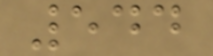544
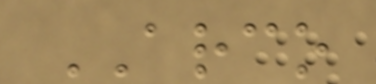ARCO
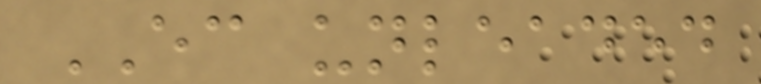EC unleaded
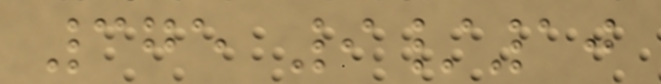375 9/10
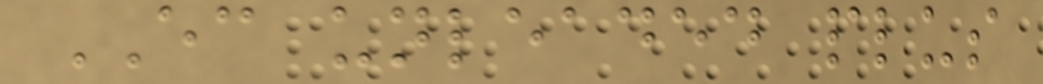EC unleaded plus
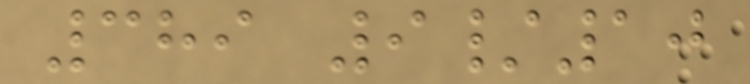389 9/10
